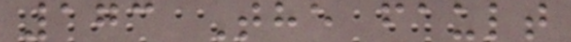173 The fault
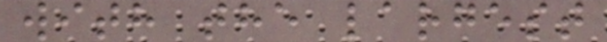with the largest
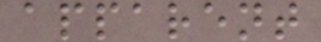apparent
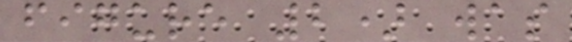figure 2) was
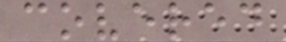covered
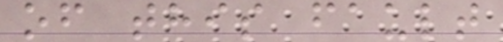of this fault
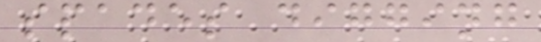spades digging
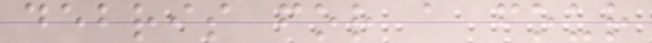debris for a four
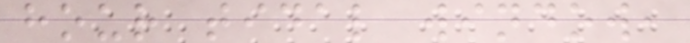hour tidal window,
